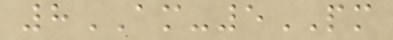8AM-5PM
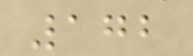172
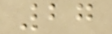27
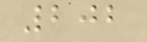202
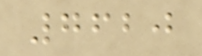7620
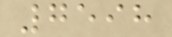7598
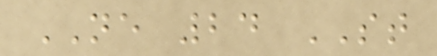NE 24 ST
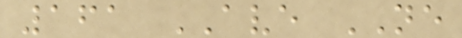161 AVE NE
